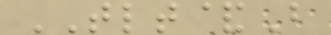TLT&B
